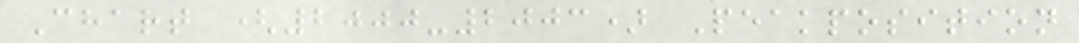Chart (2000-2003) Peakposition
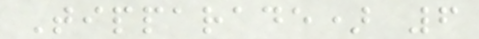Tipparade) 6
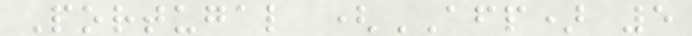Portugal (AFP) 5
